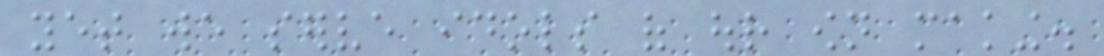yet we serve idols of our own making.
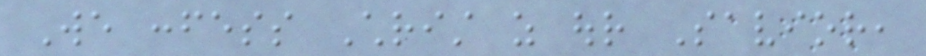We confess Christ as our Savior,
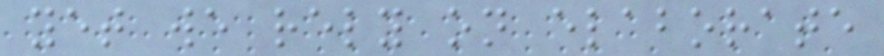yet we rely on elaborate
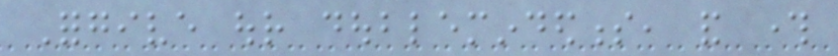Forgive our doublemindedness, and through
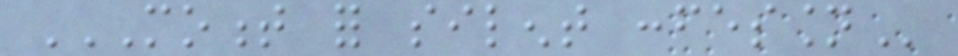MOMENT FOR SILENT CONFESSION
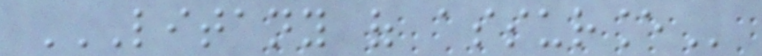LITANY OF ASSURANCE
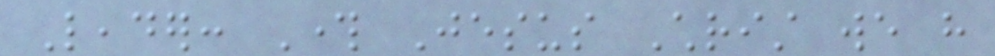Leader: Through Jesus Christ we have
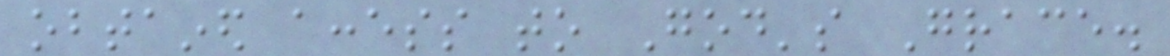obtained access to God's Grace.
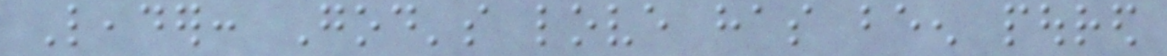Leader: God's love has been poured
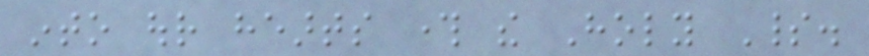into our hearts through the Holy Spirit.
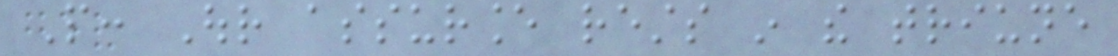People: Our assurance rests in the triune
